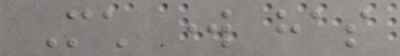Much work has
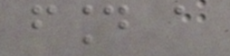found a
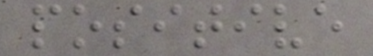positive
